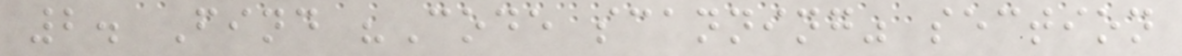2. Find "Code scanning" section
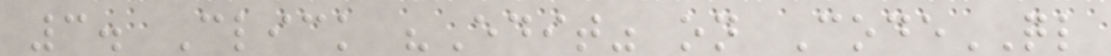3. Click "Edit" on CodeQL
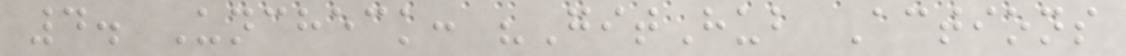4. Uncheck: "GitHub Actions
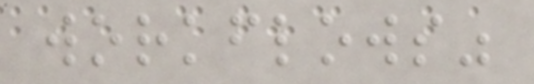workflows"
